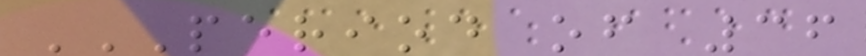PERIOD OF 36
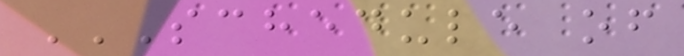SCHEDULE OF
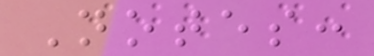Notes:
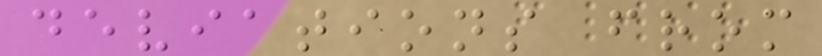deviations from
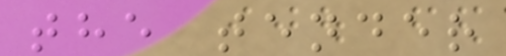the tender
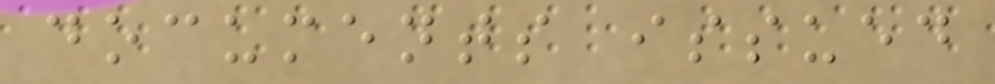documents issued
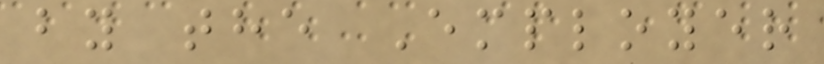by the Employer
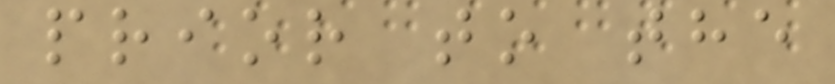prior to the
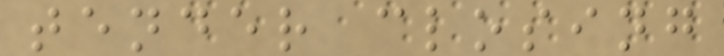tender closing
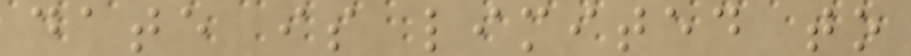date is limited to
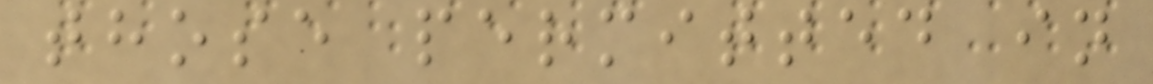those permitted in
